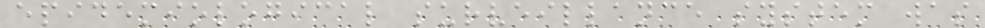epidemiological surveillance system was
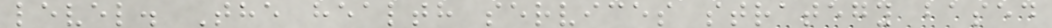level. The health services strategy based
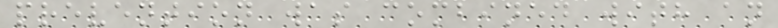prevention was combined with an
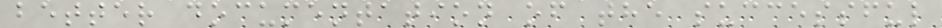better documentation of the successful
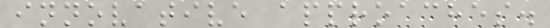innovative approaches.
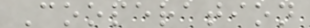Cooperation
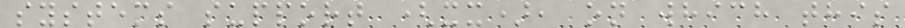systems support (xx), on which this
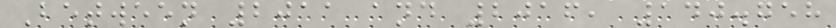Between 2011 and 2016, 140.758
